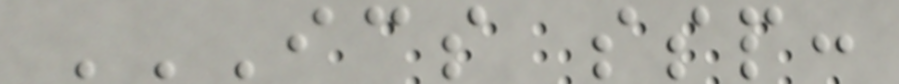ICS SSP:
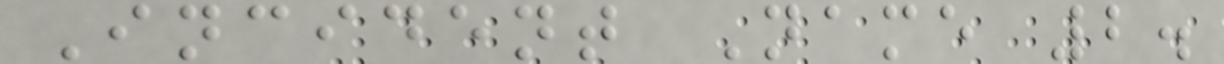Incident Name 2.
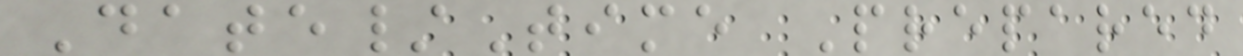Date/Time Prepared
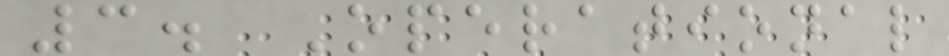3. Operational
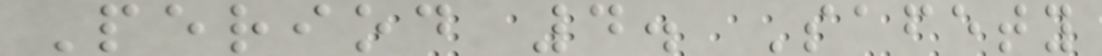Period 4. Safety
